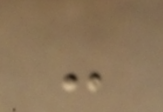-
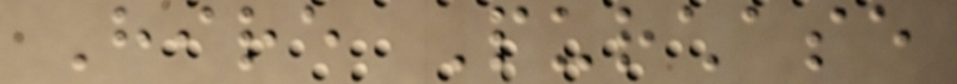Hire Purchase
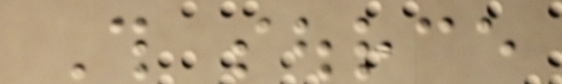This source
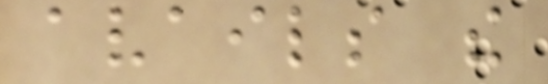avails the
